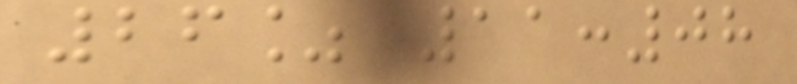26% 11:08
